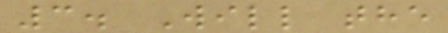3. Will the
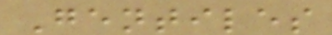Gentiles
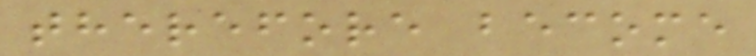therefore become
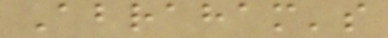Abraham's
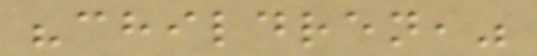"children,"
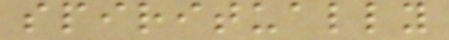spiritually
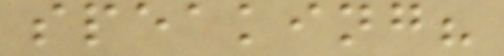speaking?
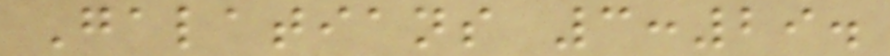Galatians 3:29.
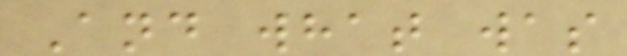And what was
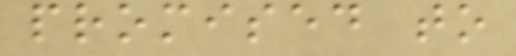promised to
